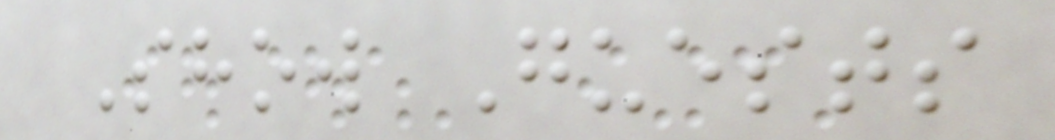Show Guests
